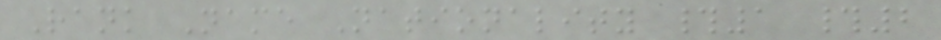Rank Name Nationality #1 #2
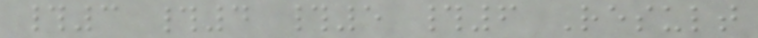#3 #4 #5 #6 Result
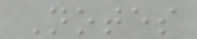Notes
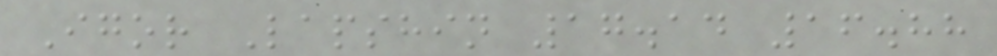Igor Lapshin 17.14 16.88
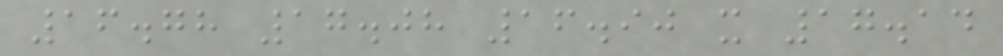16.78 17.08 16.90 x 17.14
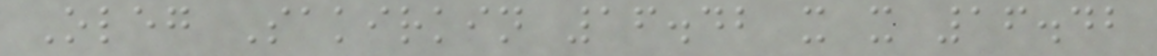Oleg Sakirkin 16.42 x x 16.42
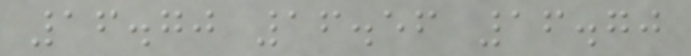16.70 16.56 16.70
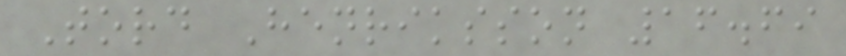Tord Henriksson 16.69
